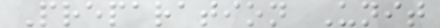Preparation Unit
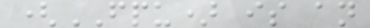(FPU) is an
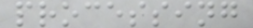processing
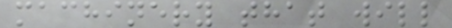machinery that will
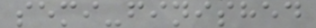semi-finished
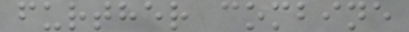further combine
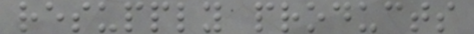resupply products
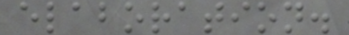elaboration.
